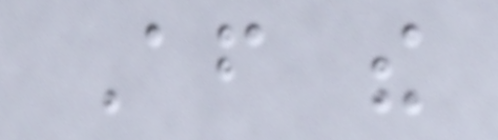After the
